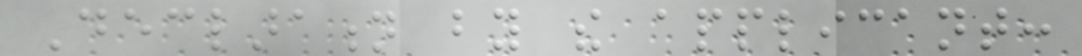Declaration by the applicant:
